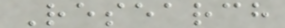Research
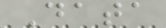Data
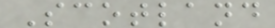Scotland
